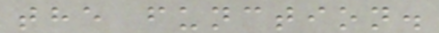the function.
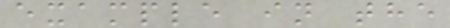example in the
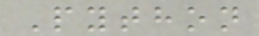Python
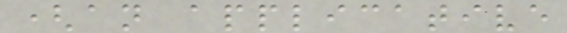(an applicative
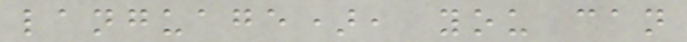language), you can
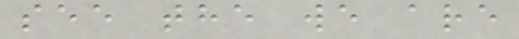see the we are
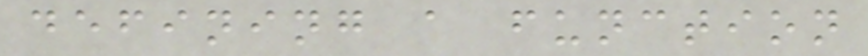defining a function
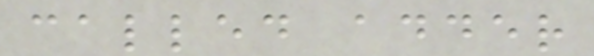called adder
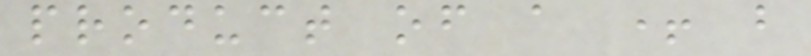product of a + b
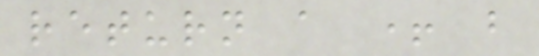return a + b
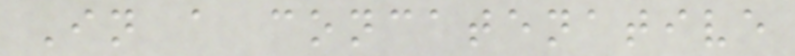In a concatenative
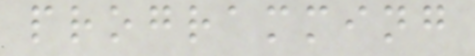programming
